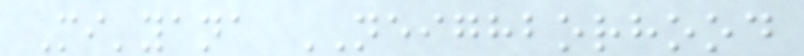Mi'yana NEIGHBORHOOD
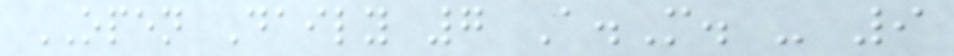OPEN Daily 7 A.M. - 9
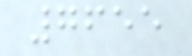7655
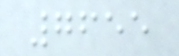7655
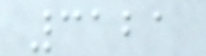3121
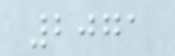2071
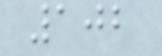102
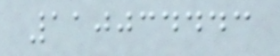110034443
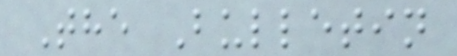The Bulletin
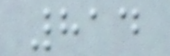814
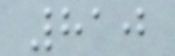810
